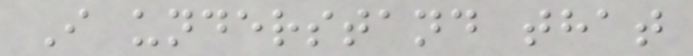I understand that
